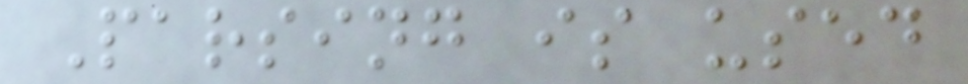Parsing is used
